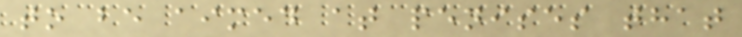to be aimed at penises that
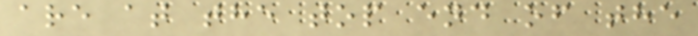are at the top end of the
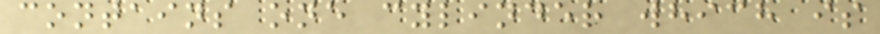contains one cylinder which is
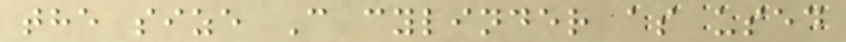the size C cylinder as used
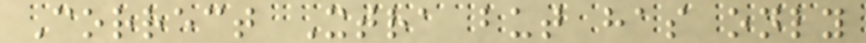Correct Xtra but has only
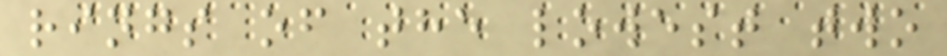rings of the lowest two
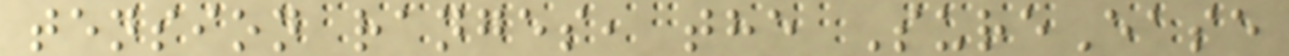tension ranges, the SureEase
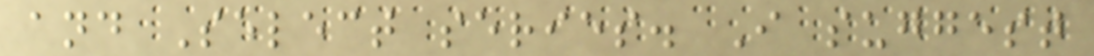and Select series. I suggest
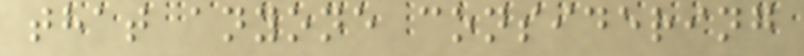that anyone considering
